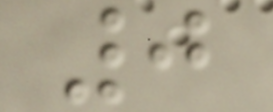0
